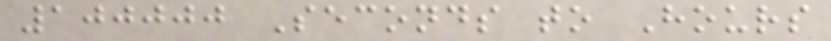100000 Seconds to Hours
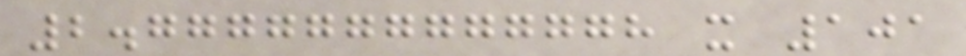2.7777777777778 x 101
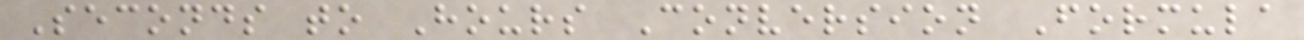Seconds to Hours Conversion Formula
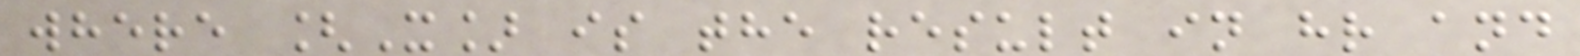where [X] is the result in hr and
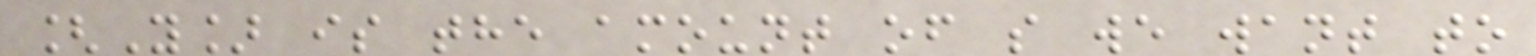[Y] is the amount of s we want to
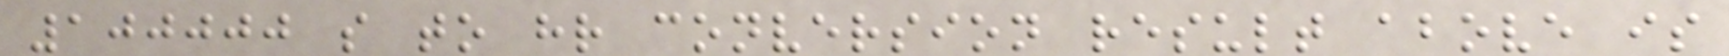100000 s to hr conversion result above is
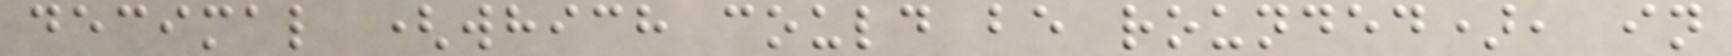decimal (which could be rounded), in
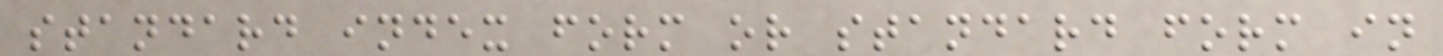standard index form or standard form in
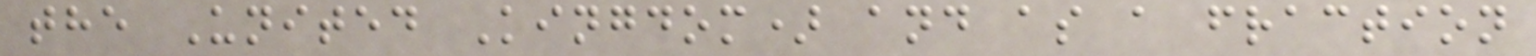the United Kingdom) and as a fraction
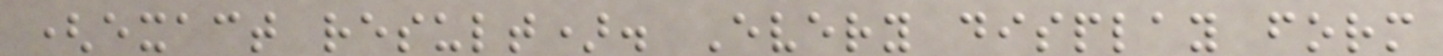(exact result). Every display form
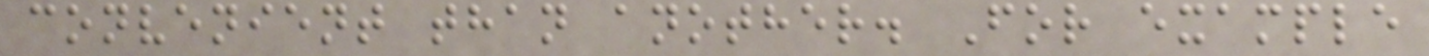convenient than another. For example
